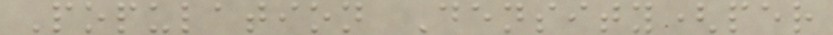Population Density(per
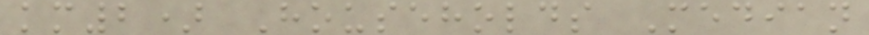km2) Households Median
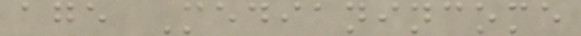age Medianincome
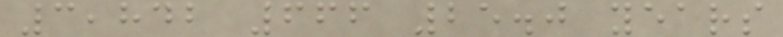3,842 666 25.0 years
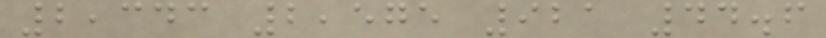2,343 2,575 921 44.6
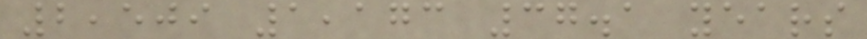2,509 1,173 37.1 years
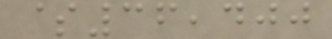$36,400
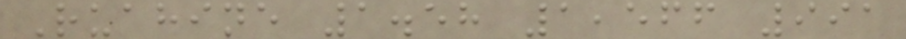Ruahine 1.58 1,566 991
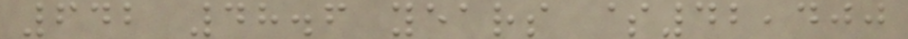642 48.6 years $42,400
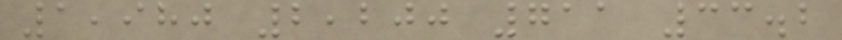1,980 2,200 711 33.2
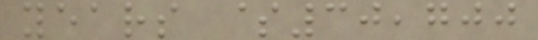years $30,700
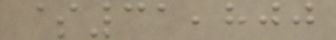$31,800
